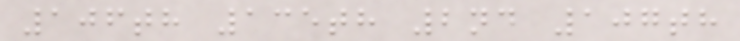106th 135th 2nd 107th
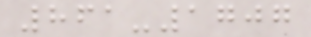861-1707
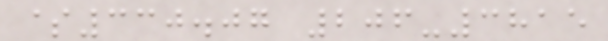$330.07 206-3815
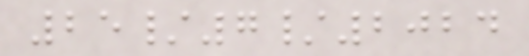25/7/2024
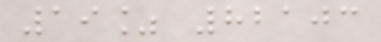19% 82103
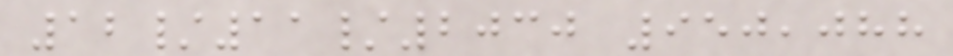12/11/2030 950,088
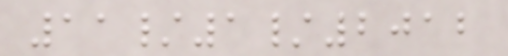11/1/2012
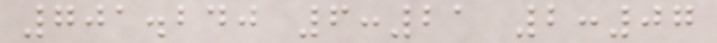701.240 6:21 2:07
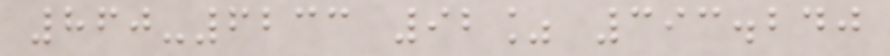860-6233 92% 393.240
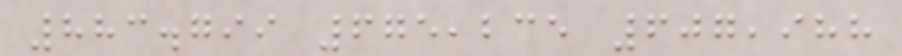883.799 675,235 607,988
